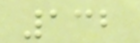132
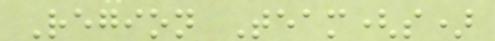Region Team(s)
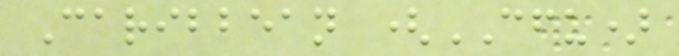Caribbean (CFU)
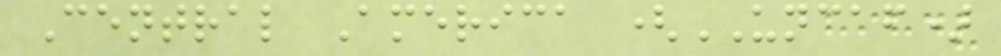Central America (UNCAF)
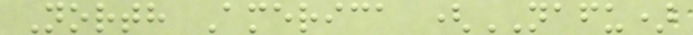North America (NAFU)
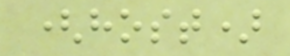(host)
